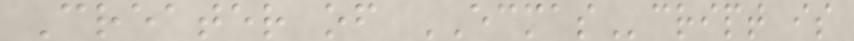Creater of ECMAScript is
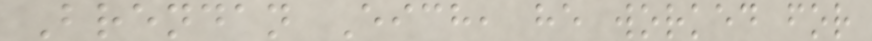Brendan Eich, he worked for
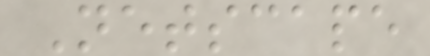Netscape
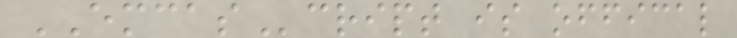EMCAScript is offical
